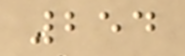254
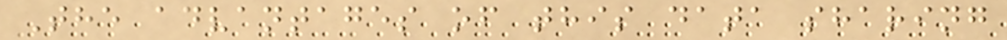The advantages of this data sharing
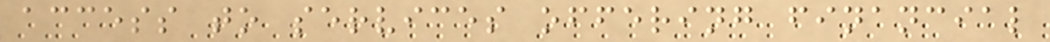access to services offering financial
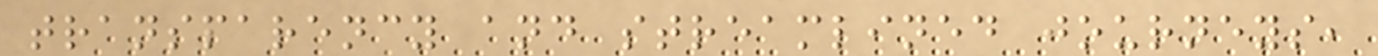transparency and streamlined journeys,
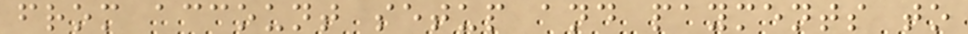from account setup and payments to
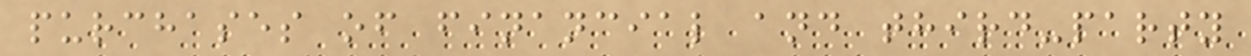purchases of financial and third-party
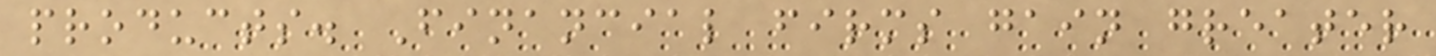products. Financial firms gain greater
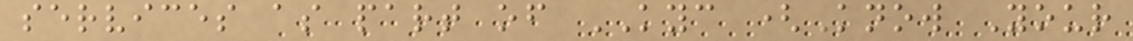services as part of KYC (Know Your
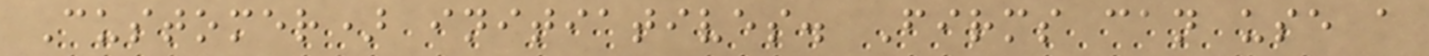Customer) initiatives. Firms can use a
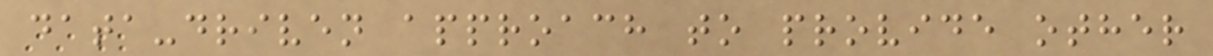data-driven approach to provide other
